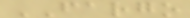FARGO
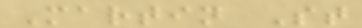Martin St
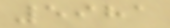5981
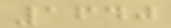1640
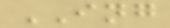ING
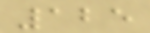125
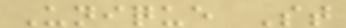Unique St
